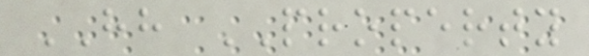HH PROPERTY
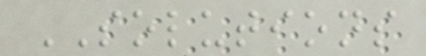SOLUTIONS
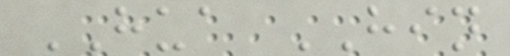HUA HIN
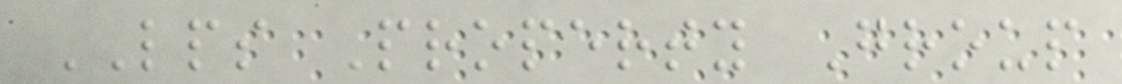LPS Property Group
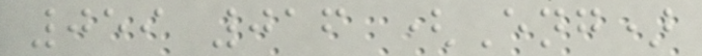059 016 (Eng)
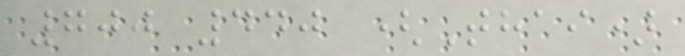700 440 (Thai)
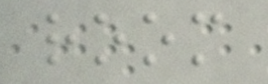room
